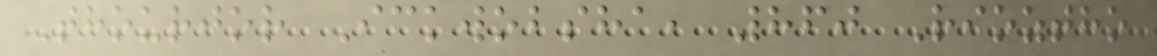Thourjor Ickwobsha, 860 Rioztho
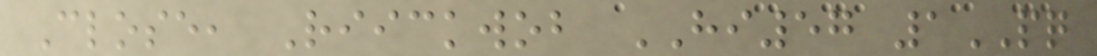Close, Riickwob HI57 1PQ
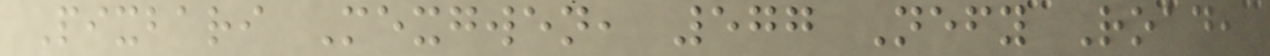Pixbari Mexgwen, 577 Nefy Road,
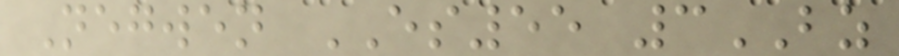Negwen ES55 3BZ
